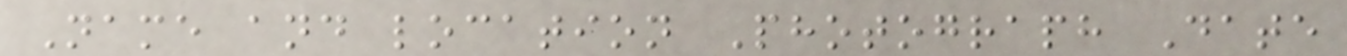Name and location Photograph Date
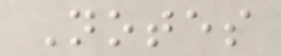Notes
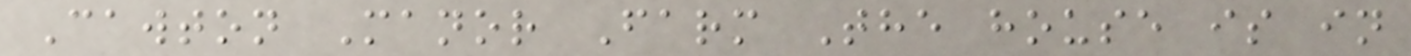Cawton Manor Farm The house is in
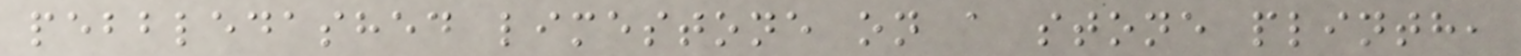pebbledashed limestone on a stone plinth,
